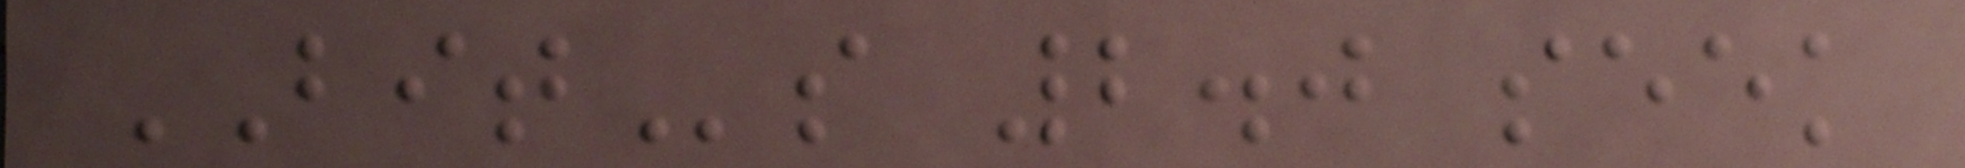BITs 2.0 seek
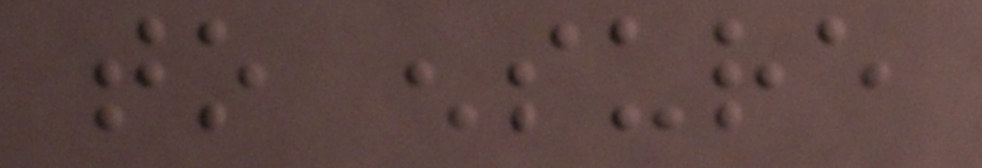to ensure
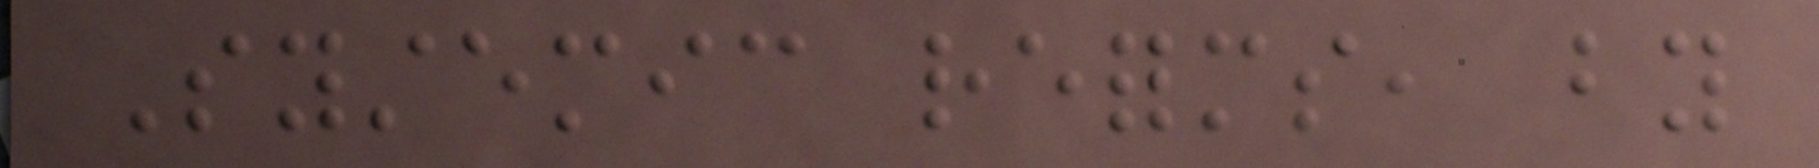Systemic reforms, by
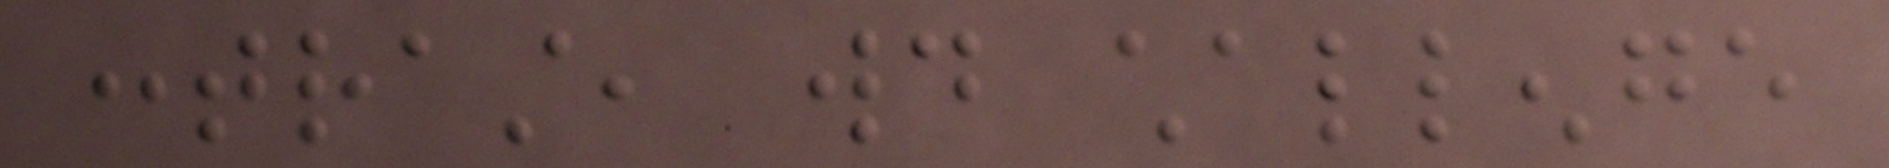contrast, would challenge
